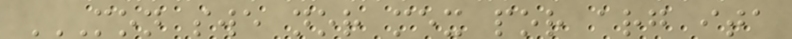MON SWE NOR MEX POR ARG ITA
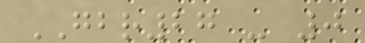GBR27 - 0
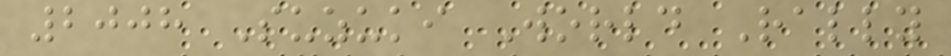2008 Suzuki World Rally
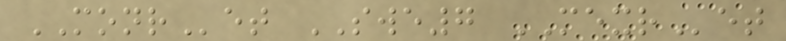MONRet SWE7 MEXRet
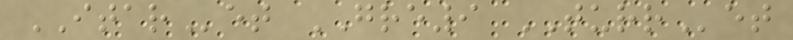ITARet GRE9 TURRet
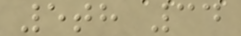5th 34
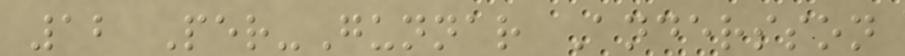12 Per-Gunnar Andersson
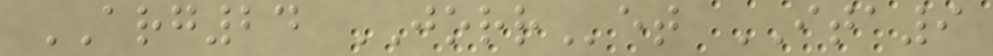ARG24 JORRet ITA9
